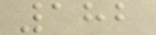182
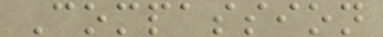Compassion
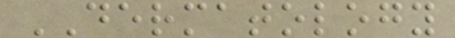DERMATOLOGY
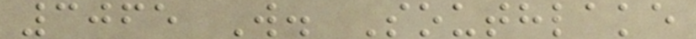3065 W. Southlake
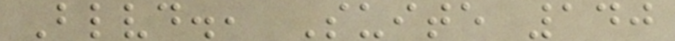Blvd., Suite 140
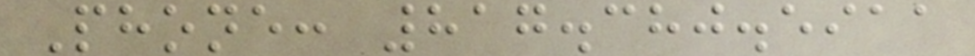Phone: 817.380.5911
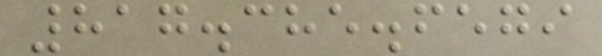817.385.6579
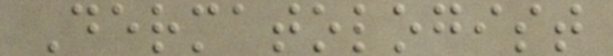Dermatologist
